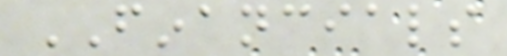FINANCIALS
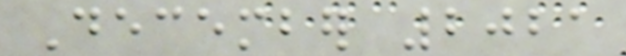December 2021
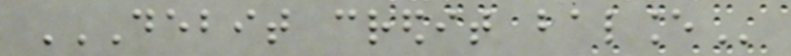DEBIT CREDIT BALANCE
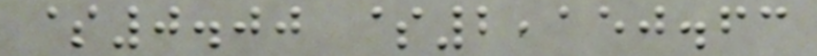$0.00 $2,150.63
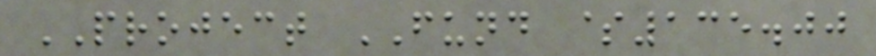PROJECT FUND $135.00
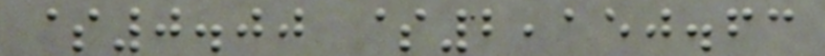$0.00 $2,150.63
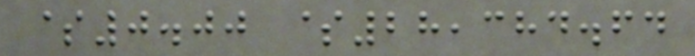$0.00 $28,384.64
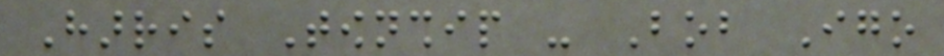Harris Township - Bob Igo
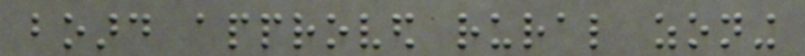board approved rural zoning
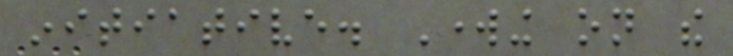initiative. Working on the
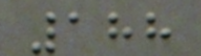188
